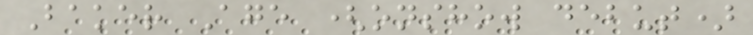Baker Age (onshow debut)
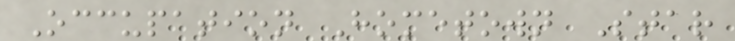Occupation Hometown Star
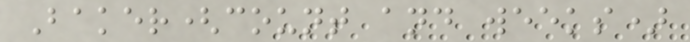Baker(count and weeks)
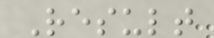Result
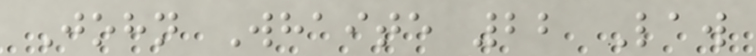John Whaite 22 Law
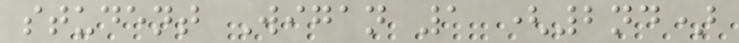student Wigan 1 (2nd)
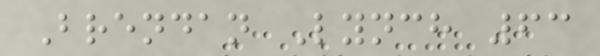Brendan Lynch 63
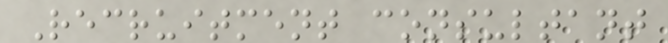Recruitment consultant
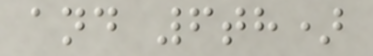and 6th)
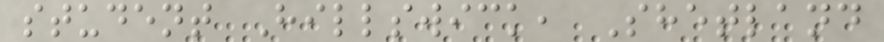student Hillswick, Shetland
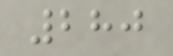280
